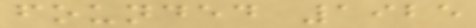founded 1925
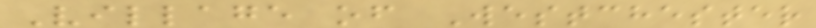Village of Westchester
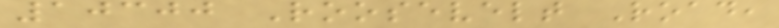10300 Roosevelt Road,
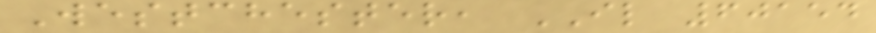Westchester, IL 60154
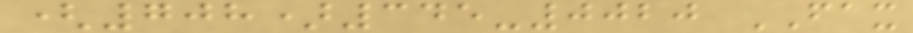(708)345-0020 FAX
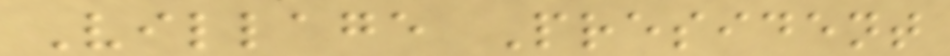Village President
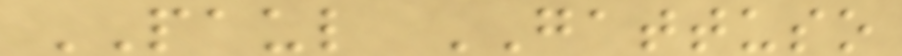PAUL GATTUSO
